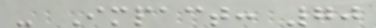- Impact: 70
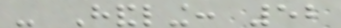- Handling: 52
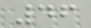46
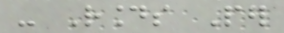- Rounds Per
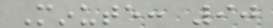Minute: 90
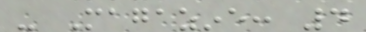- Magazine: 4
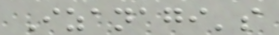Izanagi's
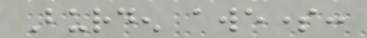Burden awesome:
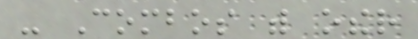- Combos with other
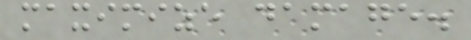maximize damage.
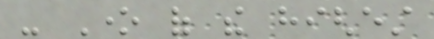- One of the highest
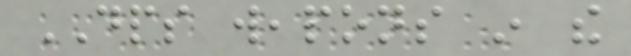DPS weapons in the
